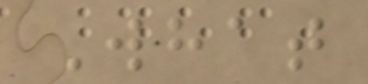What
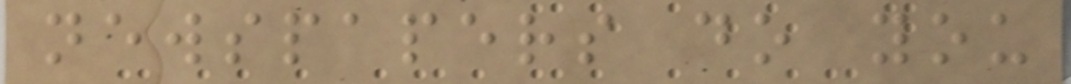newspapers do you
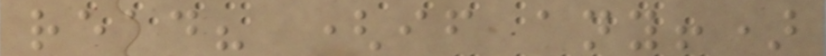read? (if any!)
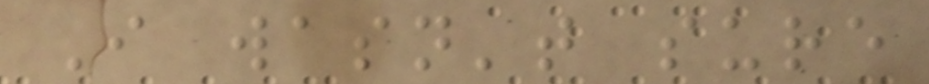I wasn't sure
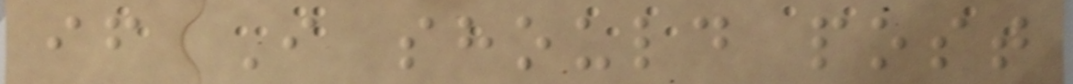if I should post
